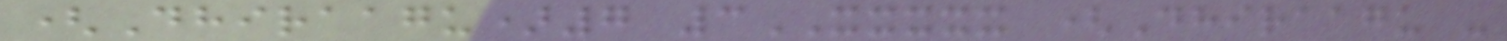(Dhiraagu)7 3XXXXX (Dhiraagu -
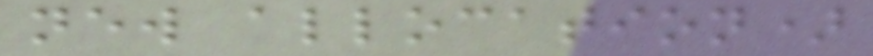new allocation)
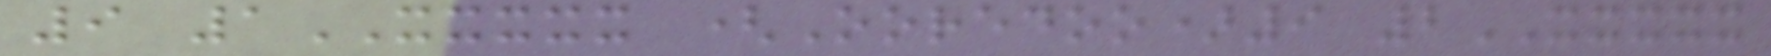9 1XXXXX (Ooredoo)9 2XXXXX
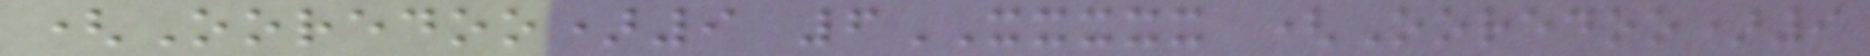(Ooredoo)9 6XXXXX (Ooredoo)9
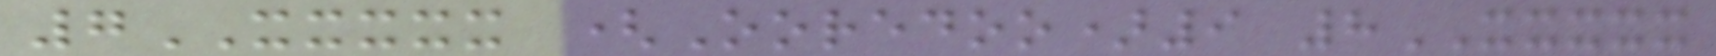7XXXXX (Ooredoo)9 8XXXXX
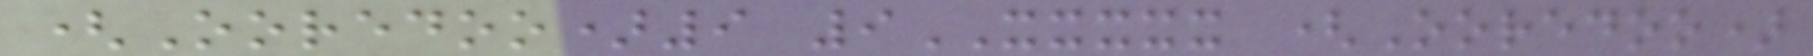(Ooredoo)9 9XXXXX (Ooredoo)
